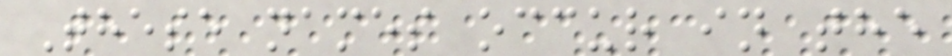These names occur in the
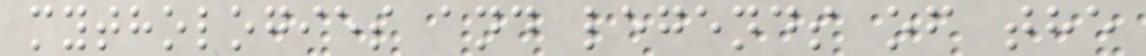mythologies and legends of the
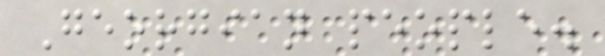Georgian people.
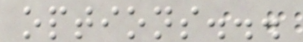options...
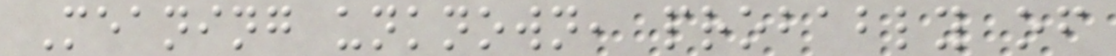Meaning unknown, probably of
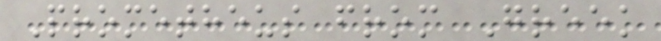Prometheus from Greek
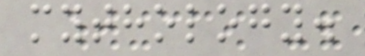mythology.
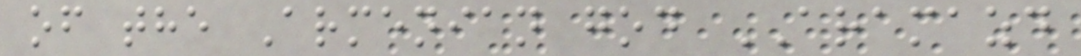of the Armenian god ARAMAZD
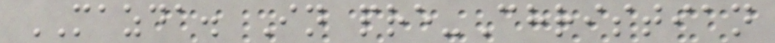MAZDA. In pre-Christian
